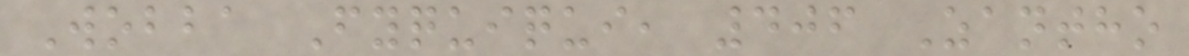Wobba Fyquiqui, 406 Zantho
